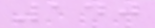140
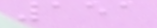151
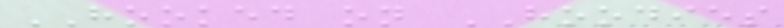HOOKED on HOODIES
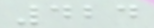424
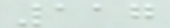117
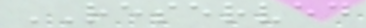RESERVED
